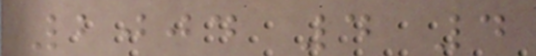2004 4 4
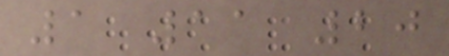1 11 20
